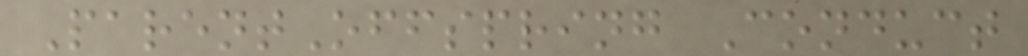ParentOffspring Conduct
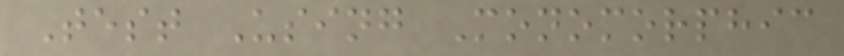Test Using Monomorphic
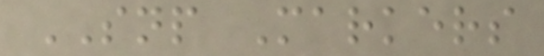SNP Markers
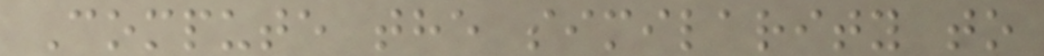Compute the similarity to
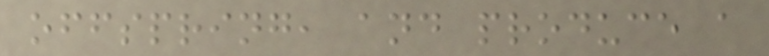offspring, and produce a
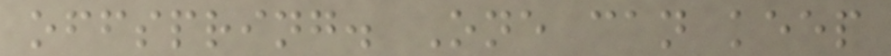offspring. One can keep
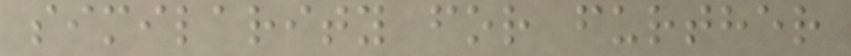similarity for further
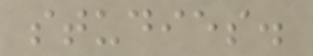studies.
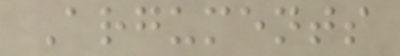Arguments
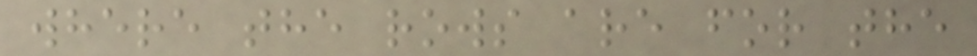where the rows are for the
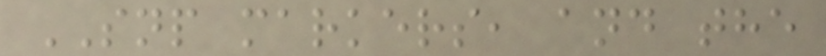SNP markers, and the
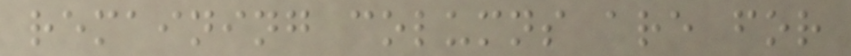remaining columns are for
